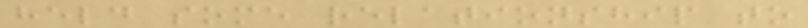held some relationship to
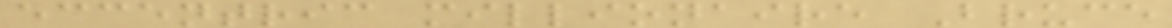eccentric millionaire Bruce
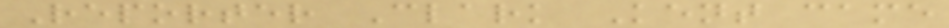Reporter Clark Kent came
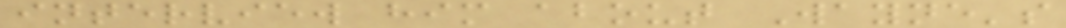interview him about Wayne's
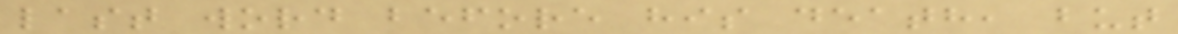last word before his death, but
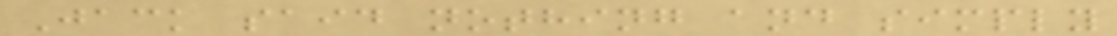Jack said nothing and simply
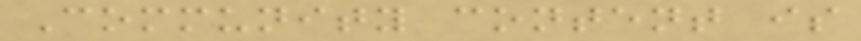Community content is
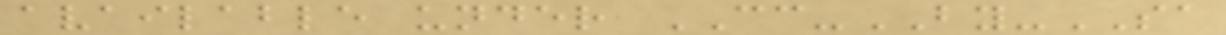available under CC-BY-SA
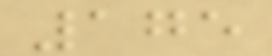175
